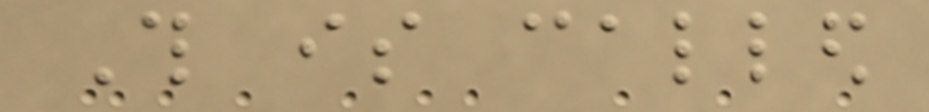This is called
